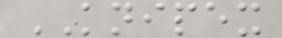KNIPEX
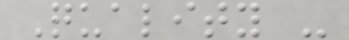Quality -
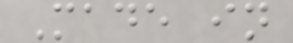Made in
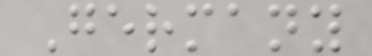Germany
